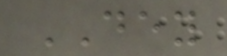DEY
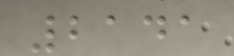2141
